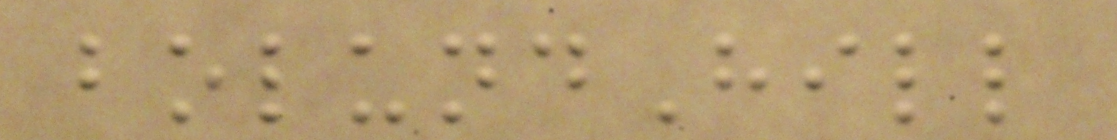bolundHill
